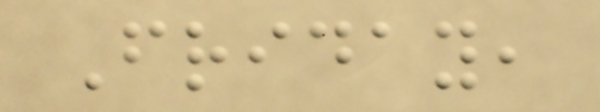Friday,
